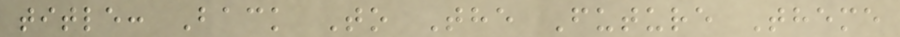title: Back To The Future Theme
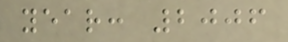year: 2006
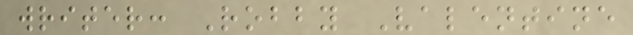writer: Robby Valentine
